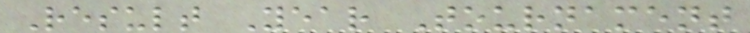Result Year Tournament
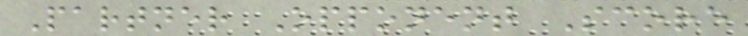Partner Opponent Score
